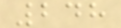248
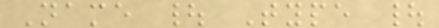Name | Type |
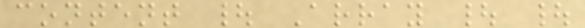content | Array | |
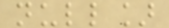null]
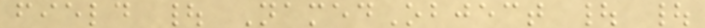field | NamedObject | |
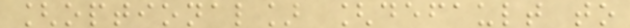[optional] [default to
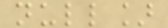null]
